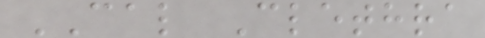CAL Clethra
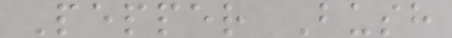Pepper Bush
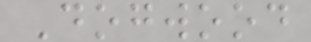Dogwood
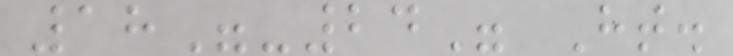18"-24" Ht.
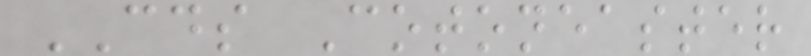CDS Cotoneaster
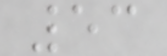53
